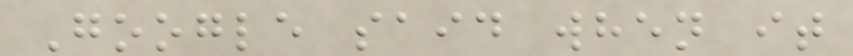Google said when it
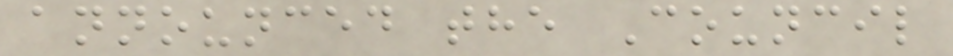announced the Council
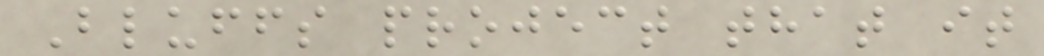Bluffs project that it
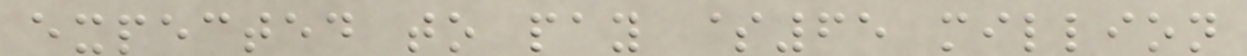expected to pay $65 million
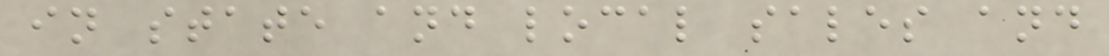in state and local sales and
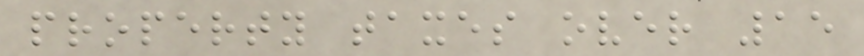property taxes over 15
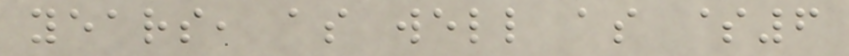years, as well as $6
